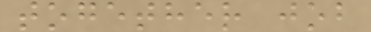together job
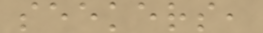seekers,
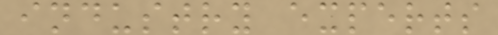industry experts
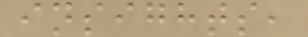insights,
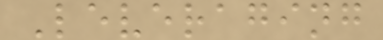Leveraging
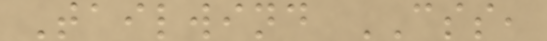Tailwind CSS,
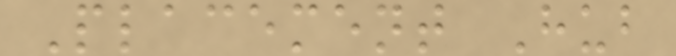Placement Hub
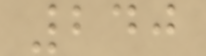240
